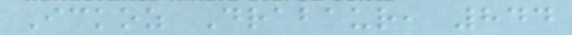Ickoz Drabaur, 844
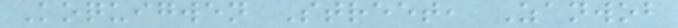Koquigwen Street, Zanwob
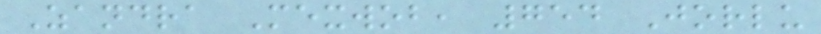Zandra Mexwob, 754 Jorlu
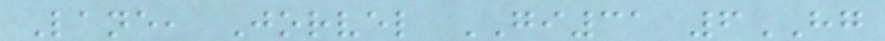Lane, Jorvel GI31 6HG
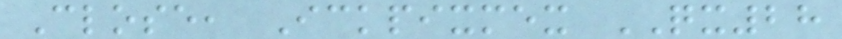Close, Ickpixmex QX28
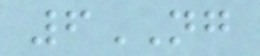6NG
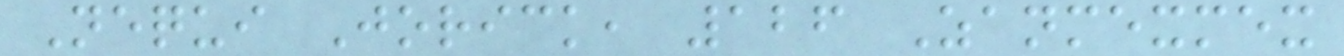Nequi Jorick, 126 Zanmexmex
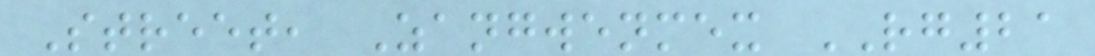Street, Zangwenmex RG21
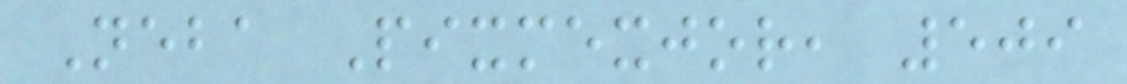Neba Pixmexjor, 509
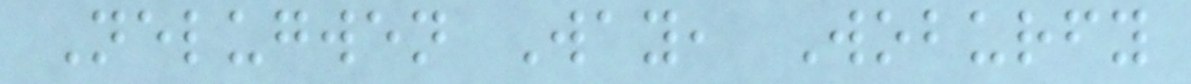Nelugwen Way, Woburfy
